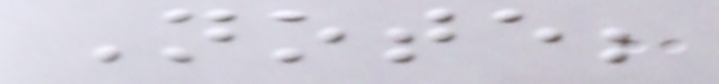Note;
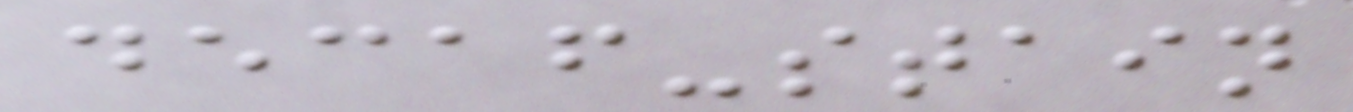decaf-stain
